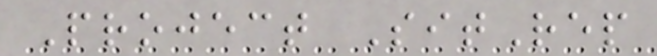Project SitRep
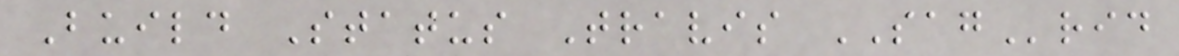Build Status Travis SAGrid
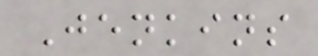Jenkins
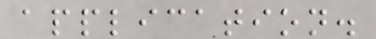application.
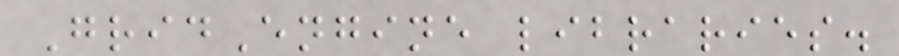GridEngine libraries.
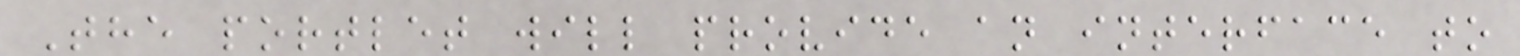The portlet will provide an interface to
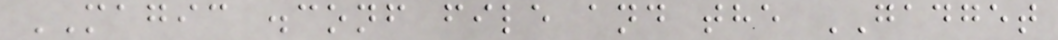MAGIC .conf file and the GADGET
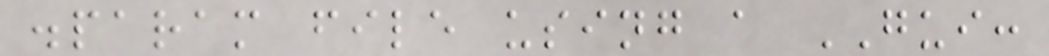.param file using a GUI:
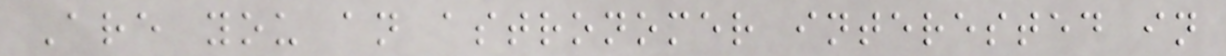Are you an astronomer interested in
